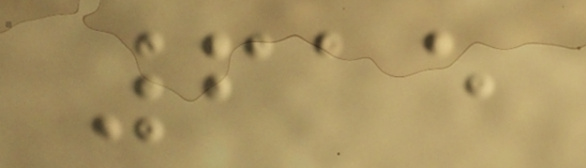615
